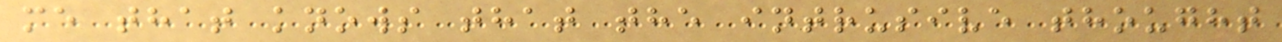me that knows that the intrusive thought
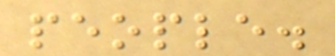people.
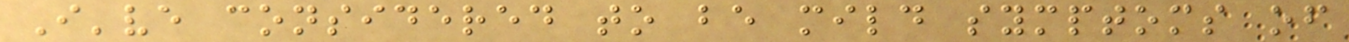I've considered to be mild symptoms of
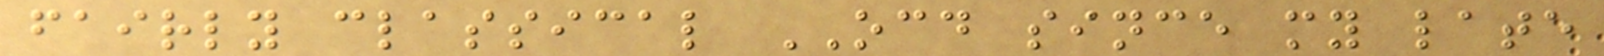fairly classical OCD since my late
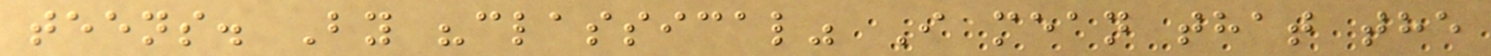teens. By "classical" I mean that the
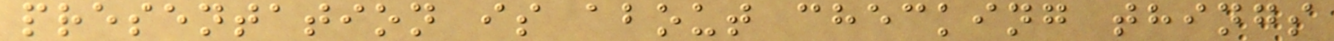presentation is about checking things
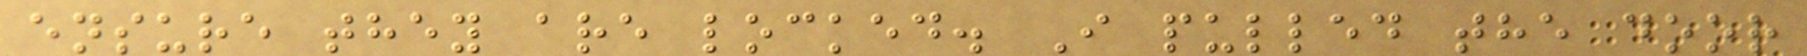ensure they are locked. I pulled the door
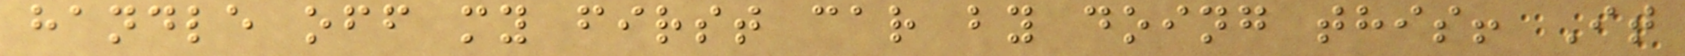handle off my first car by doing this! It
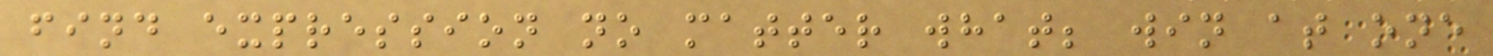find expression no matter what; win at one
